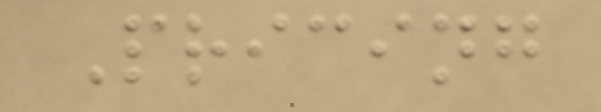Pricing
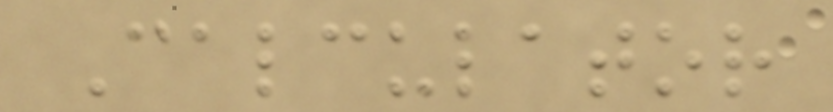Calculator
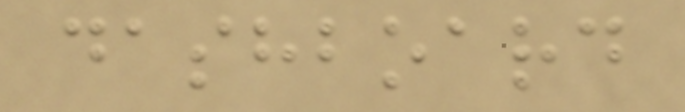dashboard
